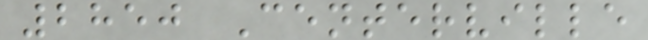2850 Centerville
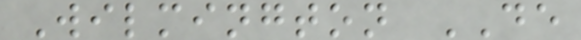Wilmington DE
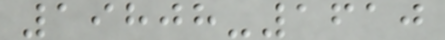19808-1610
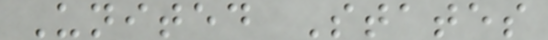United States
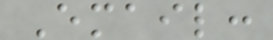Email:
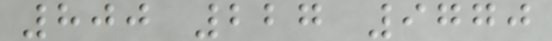800 227 9770
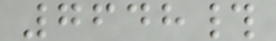7648#
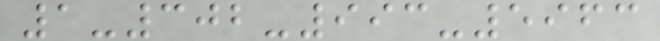1-302-993-5963
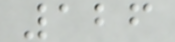126
